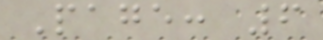Page: 6
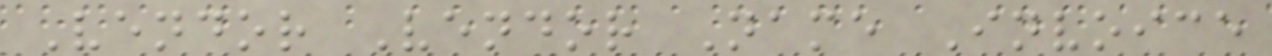Vendor Vendor Name Invoice
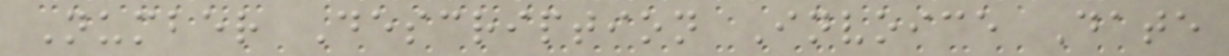Number Description Invoice Date
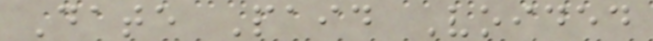Date Paid Voided
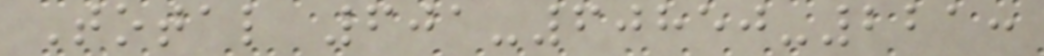Total 601-60850-221:
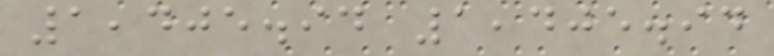1,405.94 1,405.94
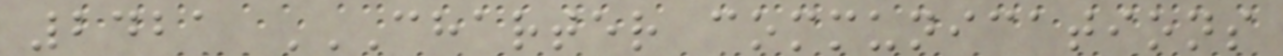2421 CHARTER COMMUNICATIONS
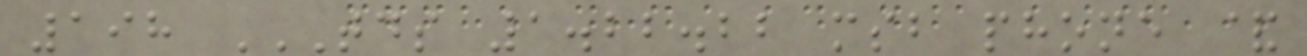198 TDS 1.22.22 MSB PHONE &
